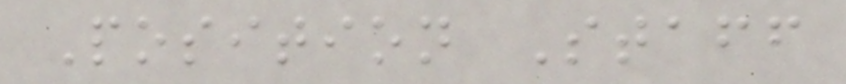Position Staff
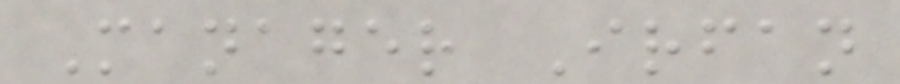Manager Irfan
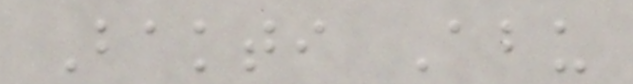Bakti Abu
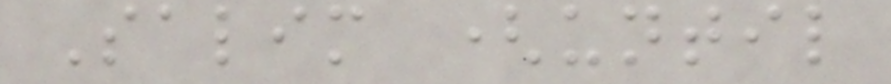Salim (until
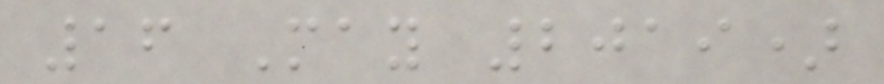16 May 2019)
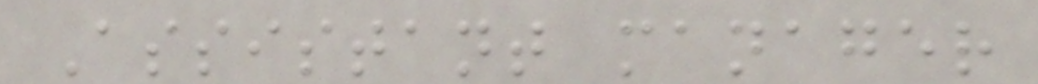Assistant manager
